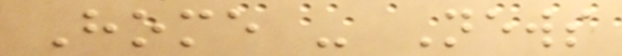Home - News
